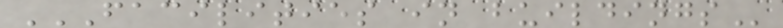FACILITIES IN BUILDINGS
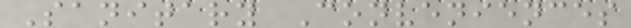Sanitary Conveniences
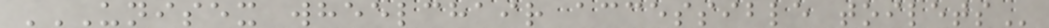UNISEX WHEELCHAIR ACCESSIBLE TOILETS
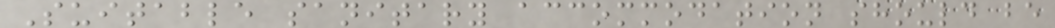Suitable sanitary accommodation should be
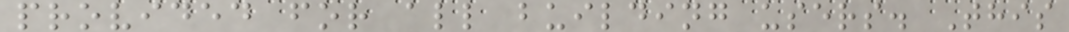provided for all building users. This
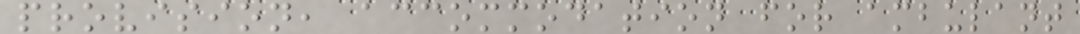provision, accommodation for ambulant
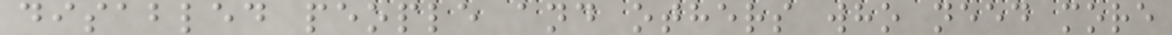disabled people and others who need more
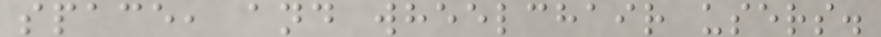space, and wheelchair users.
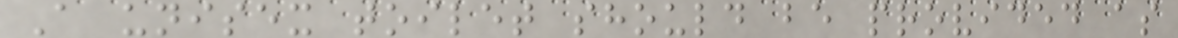A unisex toilet should be provided as
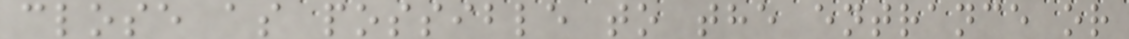close as possible to the entrance or
